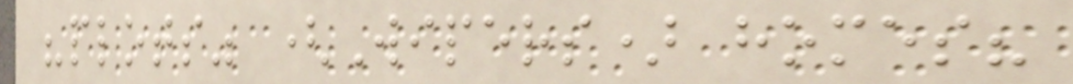"plots" (Wipers) homes?
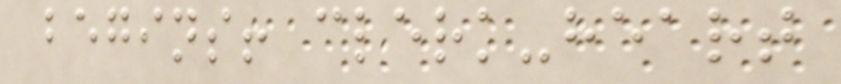begins! clerk-heart
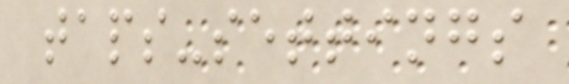taps-settings
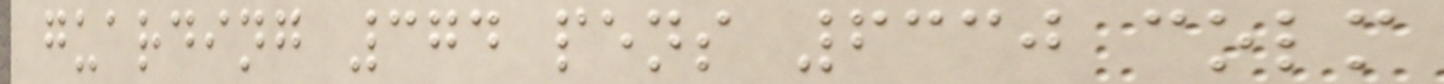guarding 374 pens 6330 colm
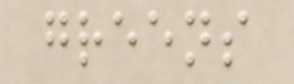greens
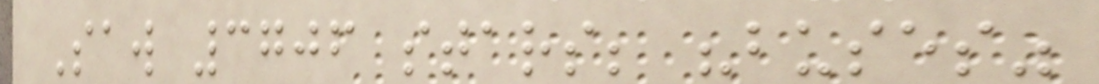Saw 3706 stars; "buses"
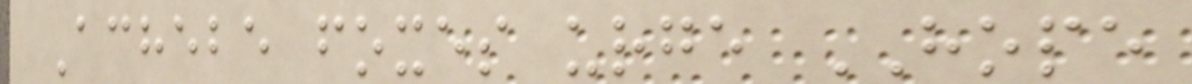Achebe foxes urge HOPE
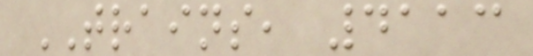TRAINS, 4113
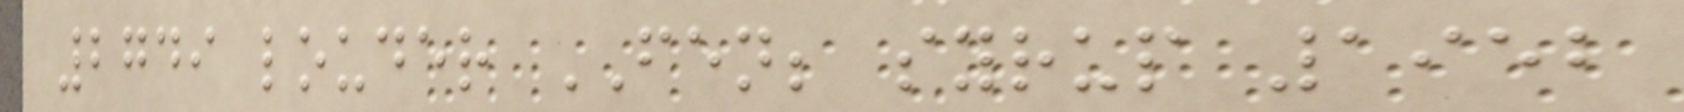2749 louder FEN; syrup 1952
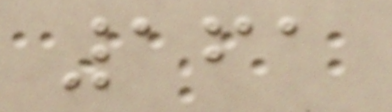161
